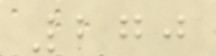270
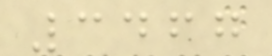3467
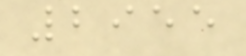2955
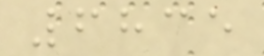6835
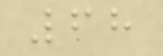68
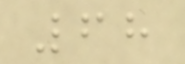68
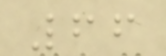66
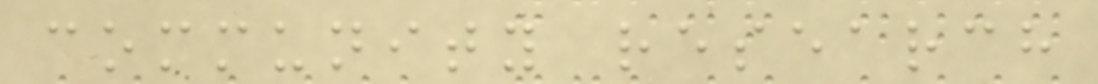community research
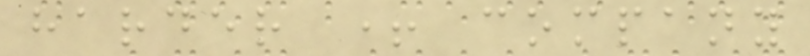harder + company
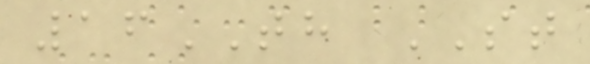16TH ST
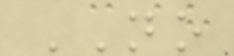NO
